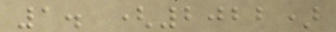1. (2022)
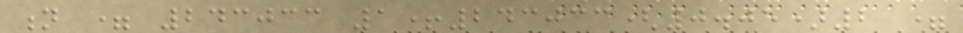n = 243033 1+243033(0.05)2 =
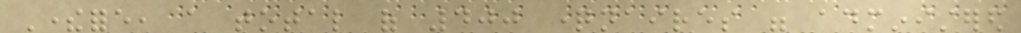Therefore, a total of 400 questionnaires were administered
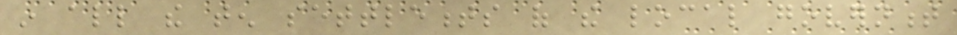in all the ten settlements of the local government
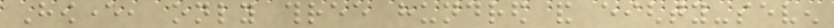However, only three hundred and eighty-seven
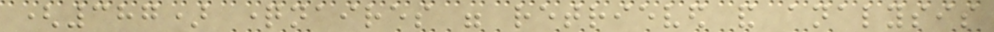(387) questionnaires were retrieved and analysis
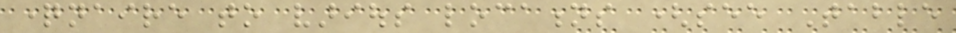questionnaire to various locations (see Table
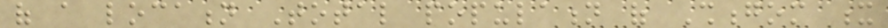of a location Total population of Shongom x
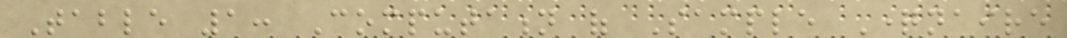Table 1: Computation of Sample Questionnaire
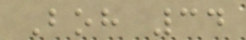Boh 34
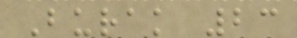Burak 23
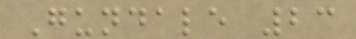Gundale 23
